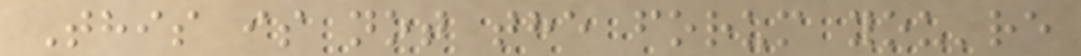This is not the forum you're
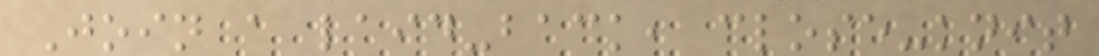Join a laid-back, close-knit
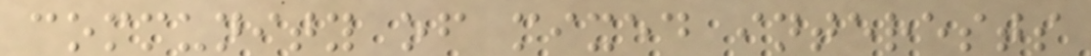community of mixed interests
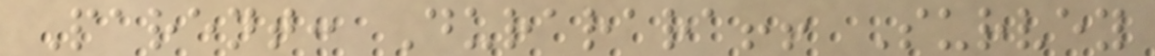Parent: Durarara!! Survey
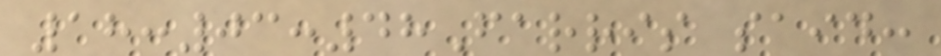18:03:48Farris said:
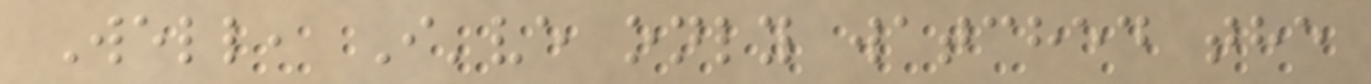Well, I've only watched the
